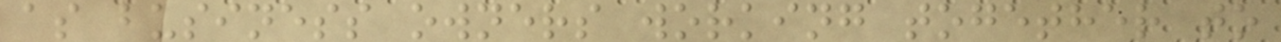as business owners working together to
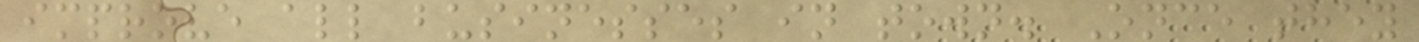improve all businesses in town. Once they
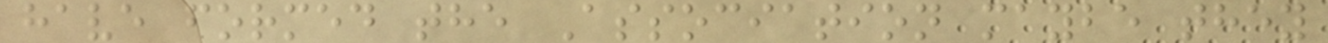have formed the Association maybe they
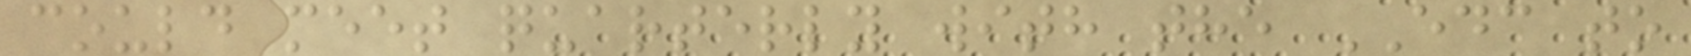could meet quarterly with the EDC to
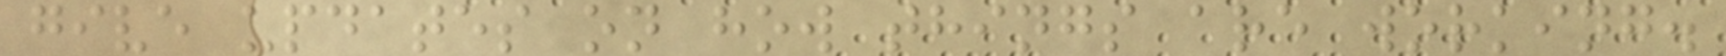give updates on how things are working.
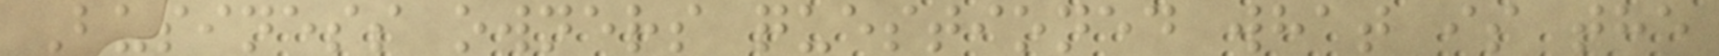Business owners questioned what is the
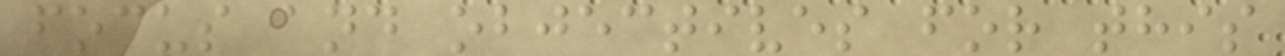focus and objectives for this
